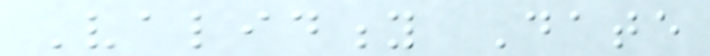Validity Date
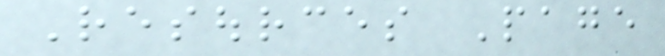Resources Page
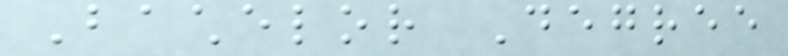Bachelor Degree
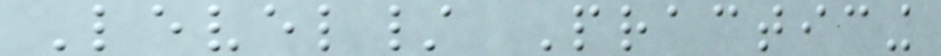Level/ Practicing
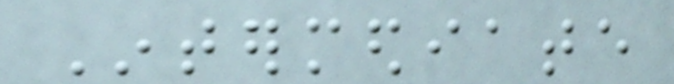Intermediate
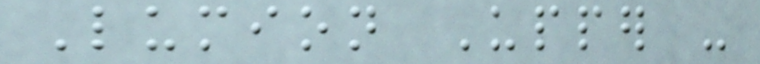Lumion Upper -
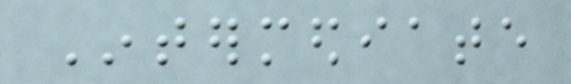Intermediate
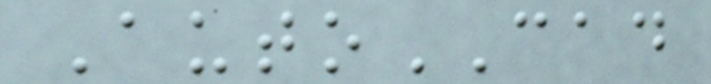AutoCAD
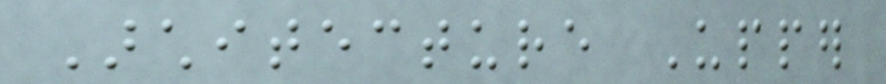Architecture Upper
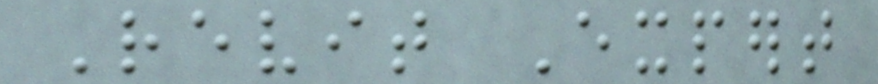Revit Expert
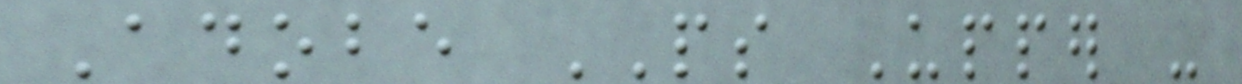Adobe PS Upper -
